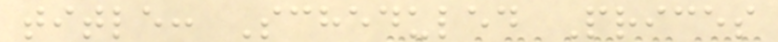title: Scheduled Prices
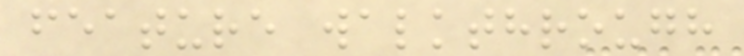feature walkthrough
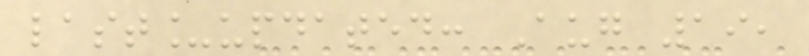last_updated: Aug 19,
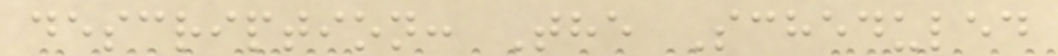description: The Scheduled
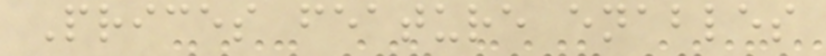Prices feature enables
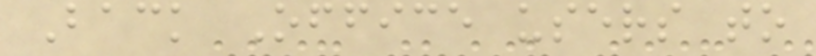Back Office users to
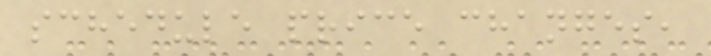schedule price changes,
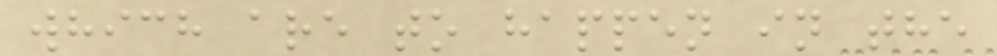which are to happen in the
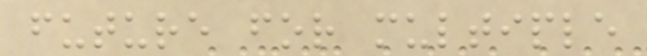future for multiple
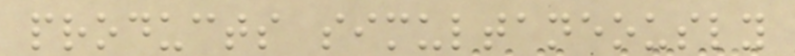products simultaneously
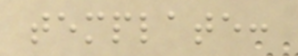template:
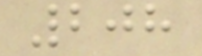208
